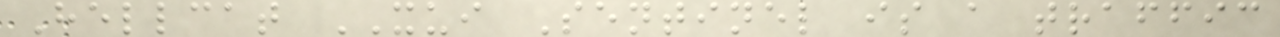Hellcat XUI Sentinel is a traffic
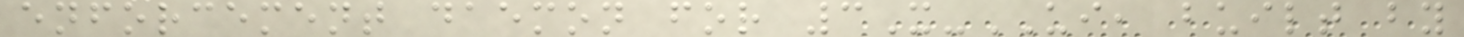enforcement daemon for 3X-UI, built by
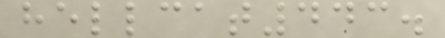hellcat443.
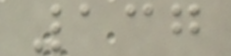137
